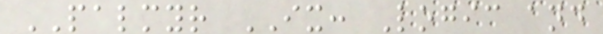PALMYR IX: Logic and
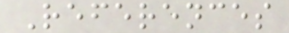References
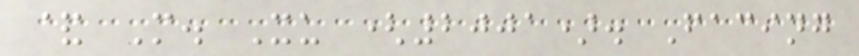& M. Xu (2001). Facing
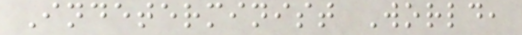Indeterminist World,
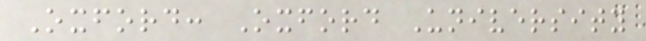Oxford: Oxford University
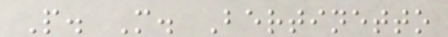P. M. Bertinetto
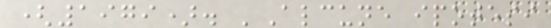(1979). 'Alcune ipotesi
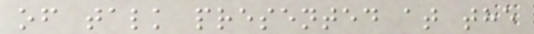of talk presented at the
